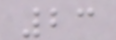23
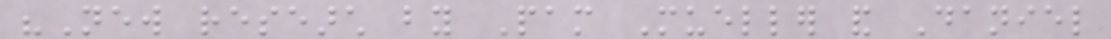"New research by Pam Mueller and Daniel
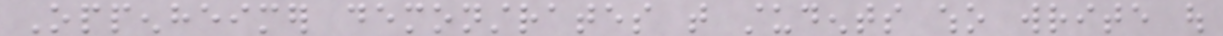Oppenheimer demonstrates that students who write out
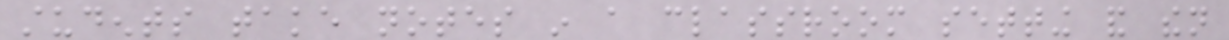students take notes in a classroom setting and then
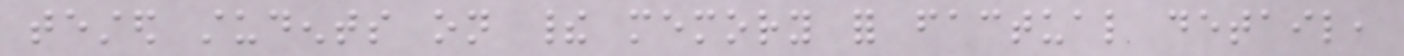tested students on their memory for factual detail,
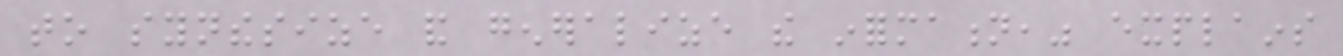to synthesize and generalize the information," explains
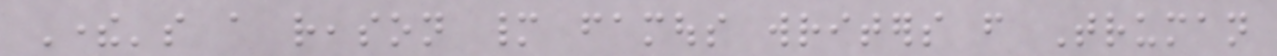There's a reason many famous writers from Truman
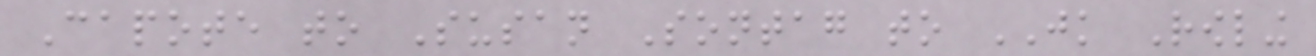Capote to Susan Sontag to JK Rowling
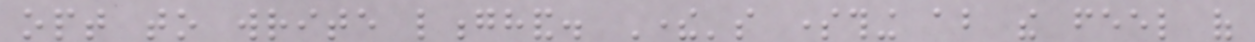opt to write longhand. There's something about the feel of
